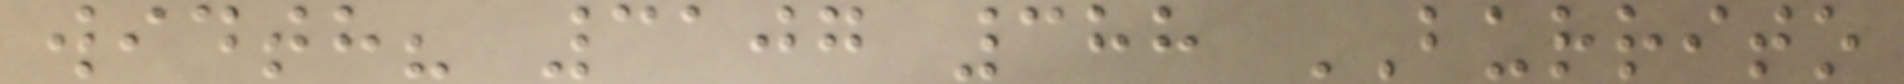width? 3107 388 BURRITO
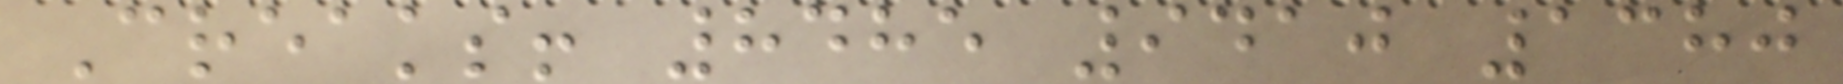Creaks! 8485 9410 1380
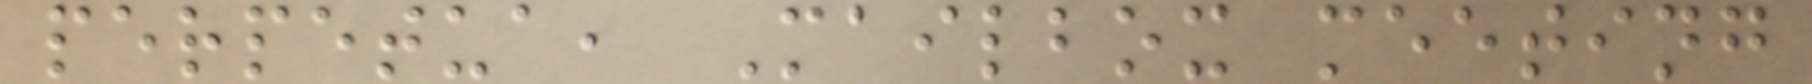perpetua, Mailbox meeting
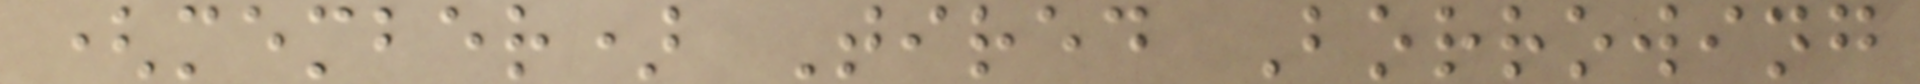(member) Tired Borrowing
